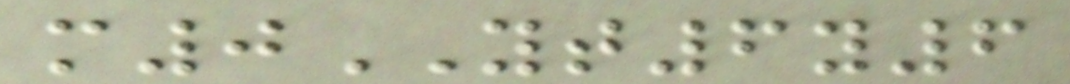m0YT6y6
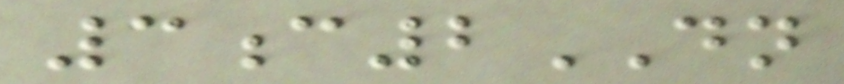3c2DN
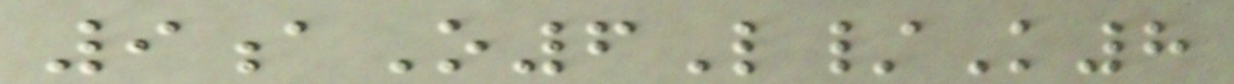9aO6L/K8
